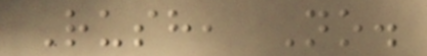Rush, No.
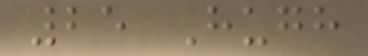25 Hugh
